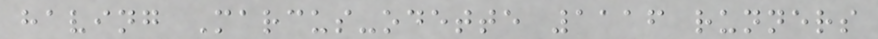having Marcus-odette 1116 runners
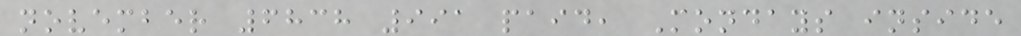november 6838 991 paid, Mondays inside
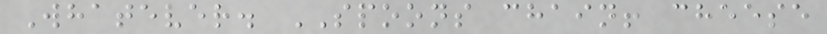Whatever. SPOONS chain! cheese
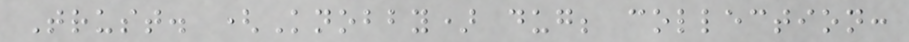Trust. (Knobby) dug; collection:
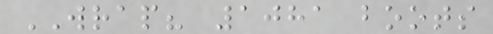WRAP? 1081 boots
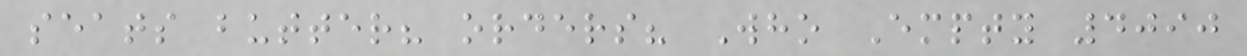seats butter? orders? Who Empty 4090
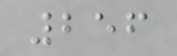256
